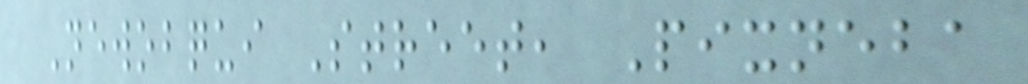Newobqui Street, Pixneba
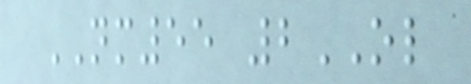NM55 2OL
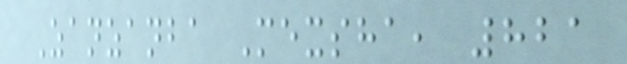Zanzanba Mexsha, 821
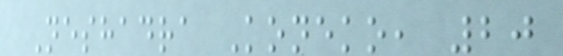Neshadra Koneko, 20
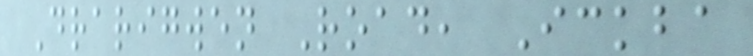Drarigwen Road, Ickba
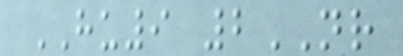HU9 2NR
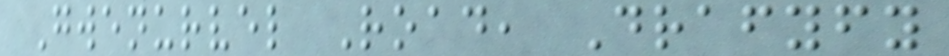Gwenurvel Road, Drafyfy
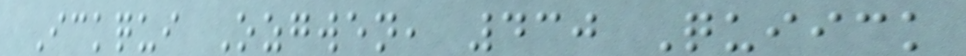Ickqui Ozgwen, 430 Quiick
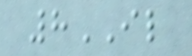8IL
